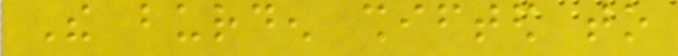The burden shifted to
